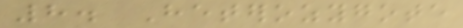8. Heterozygote
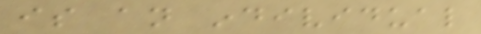is an individual
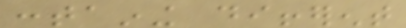containing different
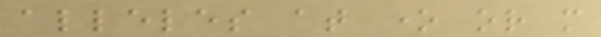alleles at one or more
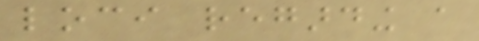loci regarding a
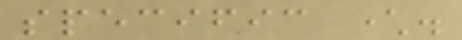specific character.
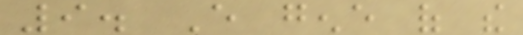9. Every gene of the
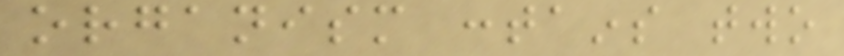organism contains two
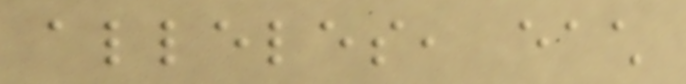alleles, each
